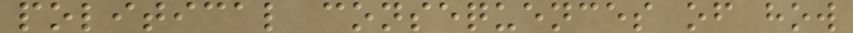political consequences of how
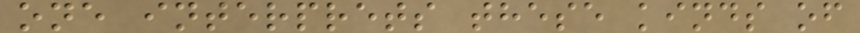one interprets these kinds of
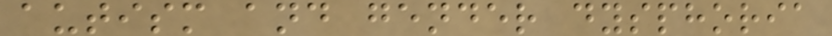autism and gender dysphoria
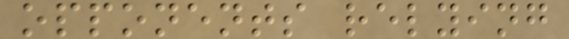opponents relying
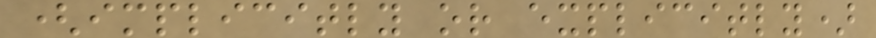(implicitly or explicitly)
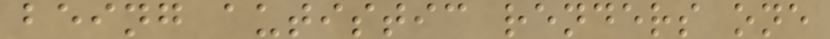being autistic renders one
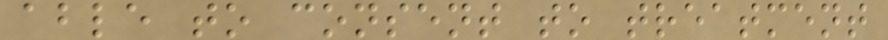able to consent to treatment
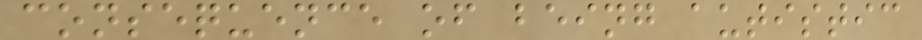consequence of being autistic
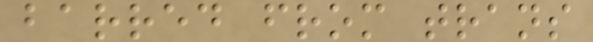barred from trans
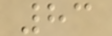83
